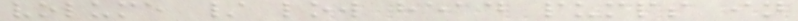volume / low head pumps in
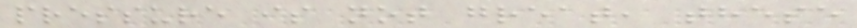pressure is not great, these
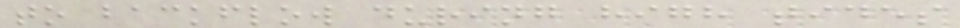to backflow during high tides
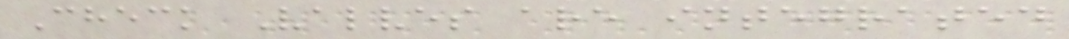Check Valves are integrated
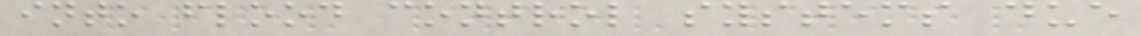into flood control systems due
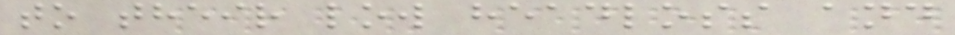to their low headloss and
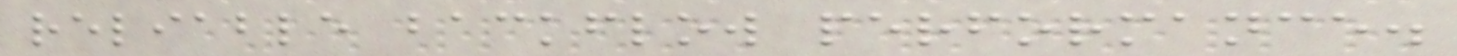reliable backflow performance.
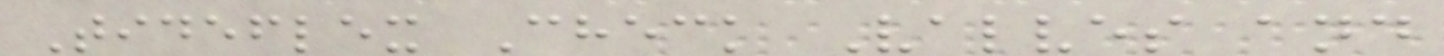Tideflex Check Valves and
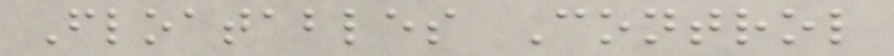Floatables Control
